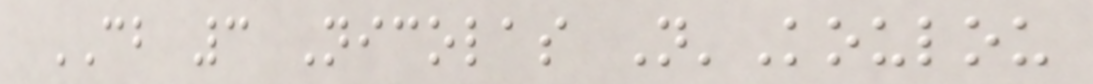CB 3 Nicolas N'Koulou
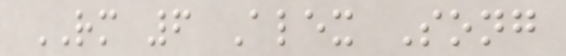RM 6 Alex Song
